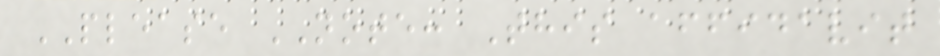PLEASE NOTE: This affidavit
